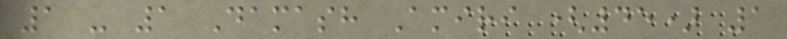1 - 1 Damash Amiri (45) 1
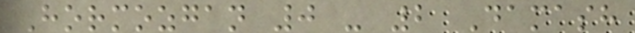Hormozgan 0 - 2 Damash
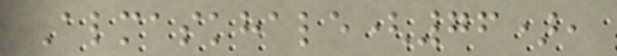Almaskhale(76),
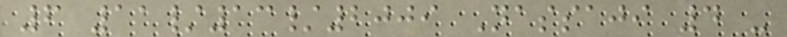6 11/13/2009 Nassaji 4 -
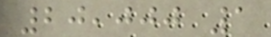20,000 1
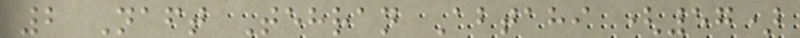2 Naft Tehran Abtahi (57)
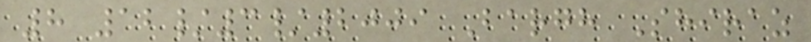8 12/3/2009 Bargh Shiraz
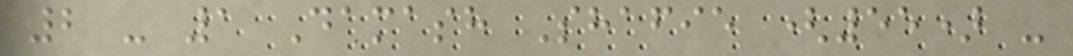2 - 1 Damash Shafie (55) -
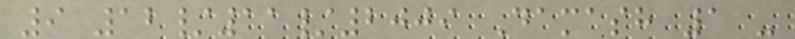9 12/11/2009 Damash 1 -
